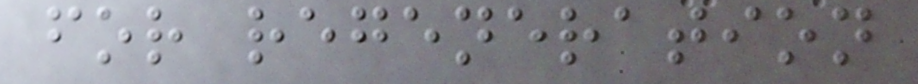for regeneration
